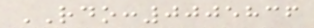RDO:0005836
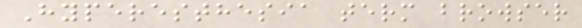Hyperesthesia term browser
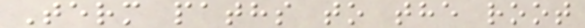Term paths to the root
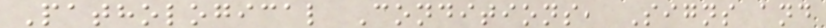Pathological Conditions, Signs and
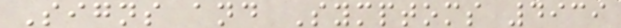Signs and Symptoms 4939
